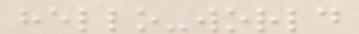hello-world
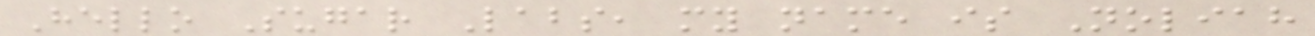Hello Sugar Labs, my name is Noliah
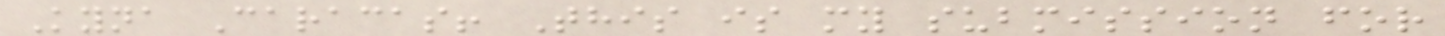Kyna Caracas! This is my submission for
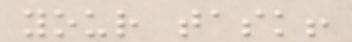your task!
